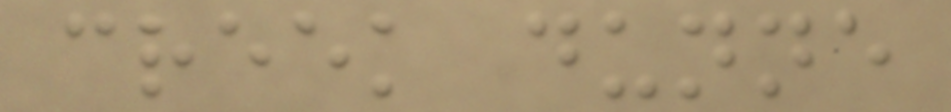creek dunne
